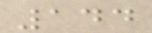144
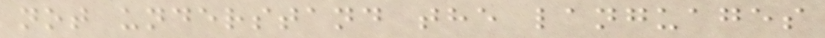not understand the languages
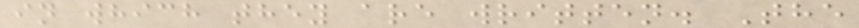in which they are written. The
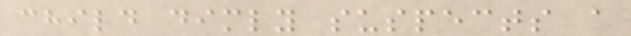child dimly suspects a
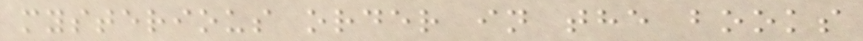mysterious order in the books
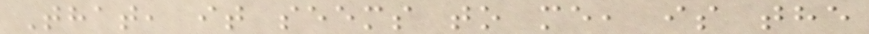That, it seems to me, is the
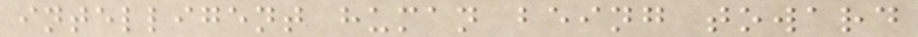intelligent human being toward
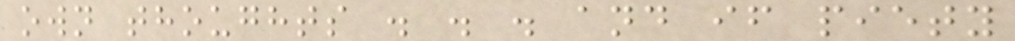own thoughts . . . and if piety
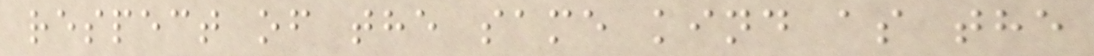respect of the same kind as the
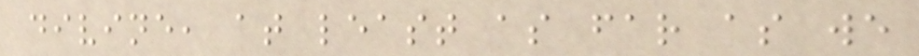divine, at least as far as we
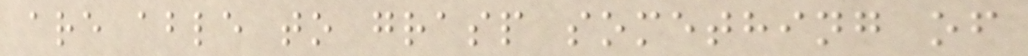are able to grasp something of
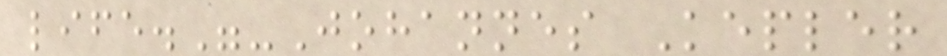life."-Johannes Kepler
